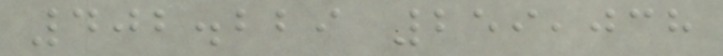402.229 259,038
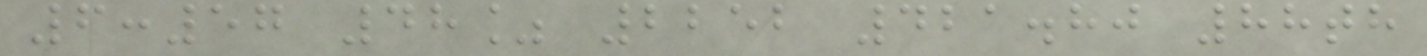6:57 48% 2252 421.80 88th
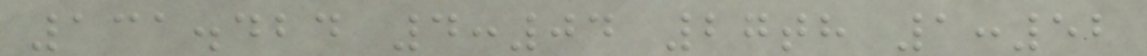131.424 4:04 27th 1:52
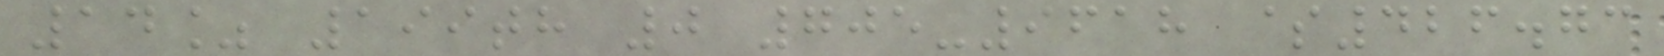14% 199th 0 705-9618 $426.73
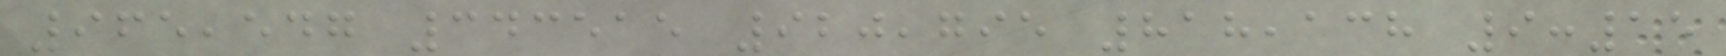965,547 343515 920,795 818,138 9:15
